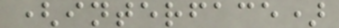(interface)
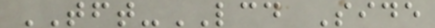TFT-LCD Side
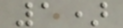1)
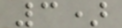3)
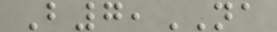B7,NA
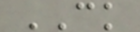CK
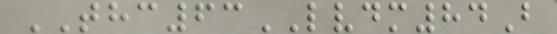THC63LVDM84B
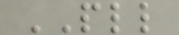PLL
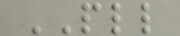PLL
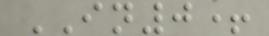IN0+
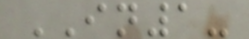IN1-
